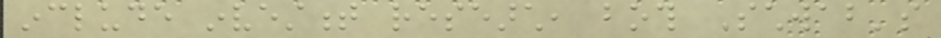include investment research, both Schwab's
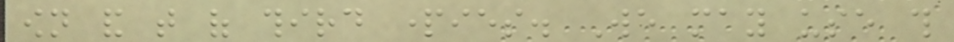own and that of third parties. We may use this
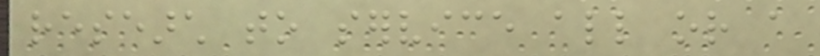research to service all or a
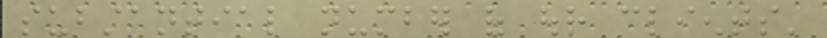substantial number of our clients'
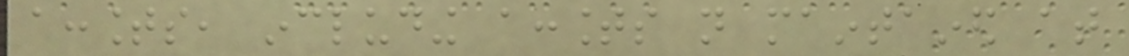accounts, including accounts not maintained at
